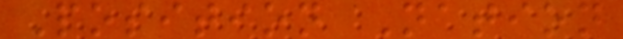Position Nation
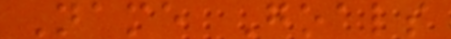Name Goals
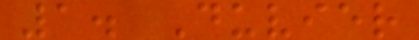1. Duvier
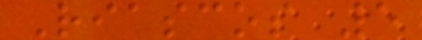Riascos 5
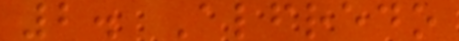2. Alfredo
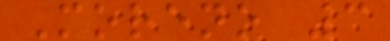Moreno 3
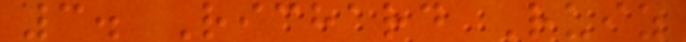3. Richard Ruiz
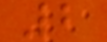2
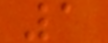1
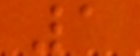1
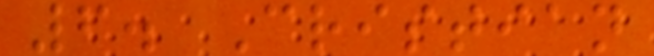6. Cristian
